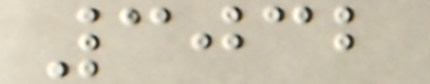3032
